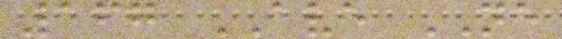167 AVE NE
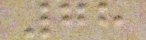78
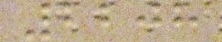2208
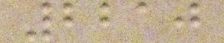2210
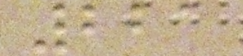221
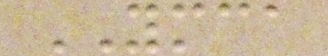YMCA
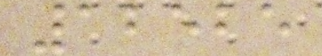12525
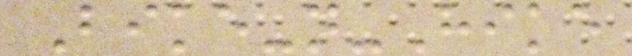Bike-n-Hike
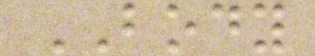BODY
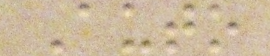Auto
